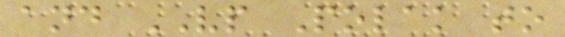and VP Polak to
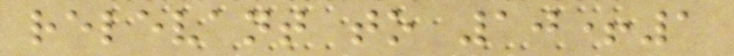relevant to 10+1
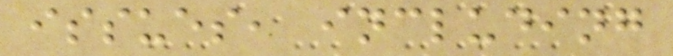issues, including
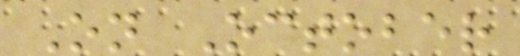On October
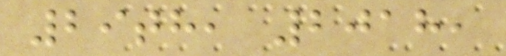29th, 2018,
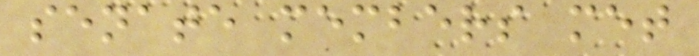senate members met
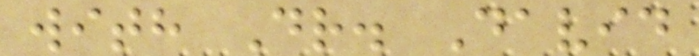with Dr. David
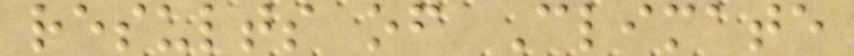results of Climate
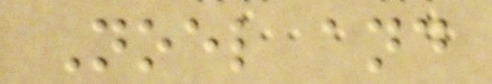Noel and
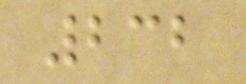232
